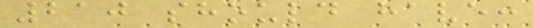210 should have:
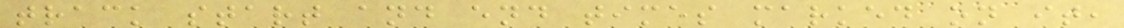track start and end times marked on it,
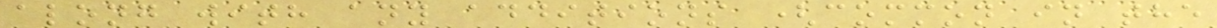along with any additions (common in the
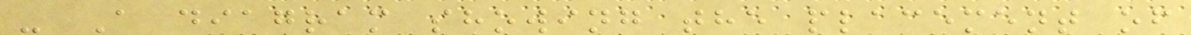- A diagram showing the placement of
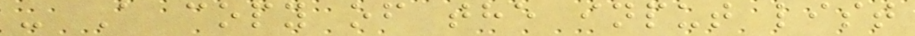- A copy of the input list
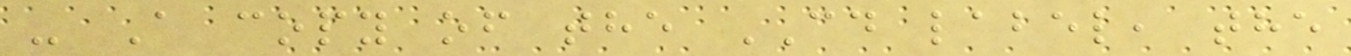- A copy of the CD label, the
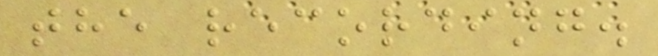the recording.
